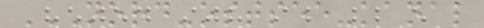NORD-OSTSEE-KANAL
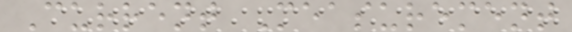Current Measurement
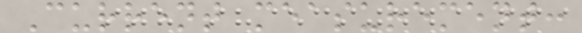Current measurement:
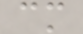cm
